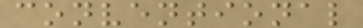conventional
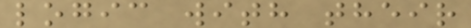logic with their
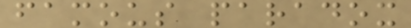famous paradox
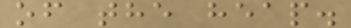of the heap.
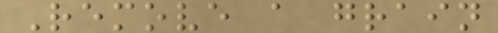Remove a grain
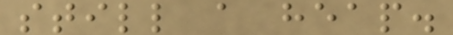still a heap.
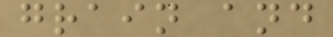grain and
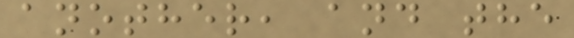another, and the
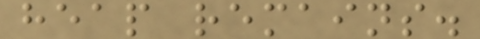heap remains.
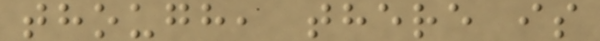though, there is
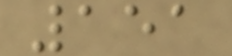151
